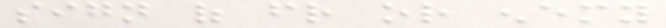sign of friend or enemy
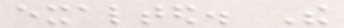exalted. The
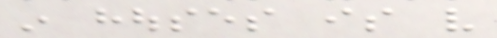in houses is very
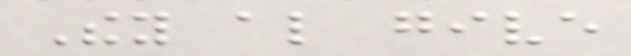They also give
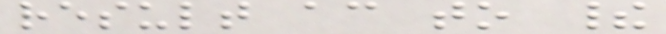result according to their
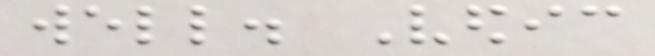well. Vedic
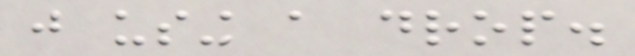just using a drop.
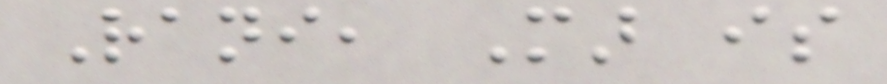Rani, Mar is
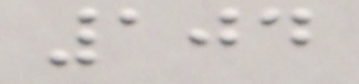104
